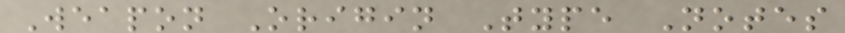Weapon Origin Type Notes
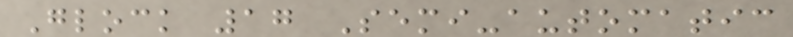Glock 17 Semi-automatic
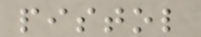pistol
